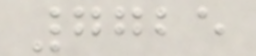7725
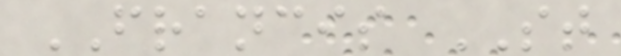FRANCIS ST
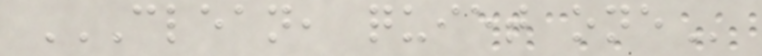CLEAN, QUIET ONE
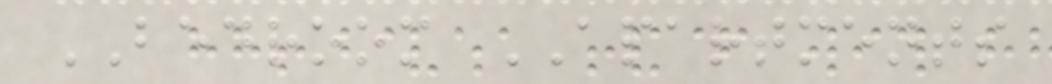BEDROOM APARTMENTS
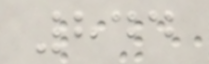844
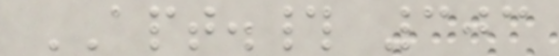APT.# 303
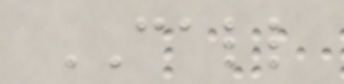CALL
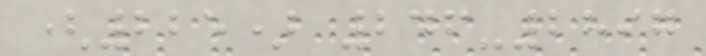(225) 246-2897
